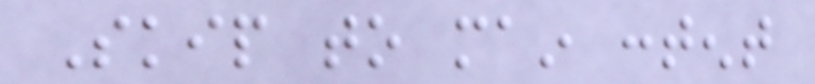Skip to main content
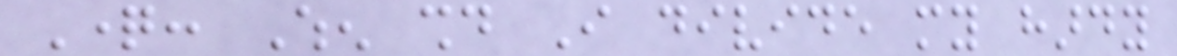Question: When should I divide my hardy
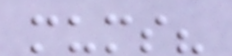mums?
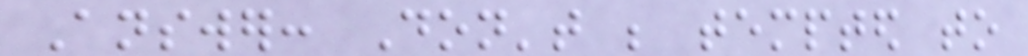Answer: Don't be tempted to
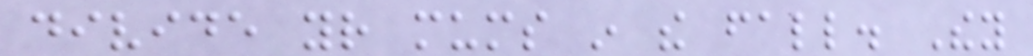divide your mums in the fall. They
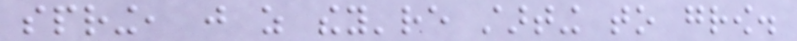spring, just as they're starting to grow.
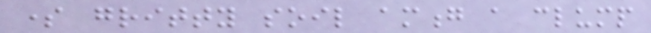some gritty soil among a clump
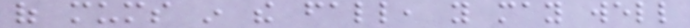of mums in the fall, you may well
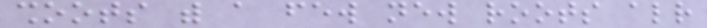shoots with a few new roots already
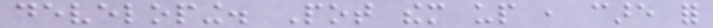developing. Pot them up , care for
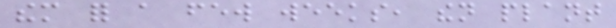them for a few weeks, then plant
